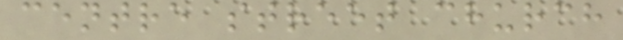centre street church
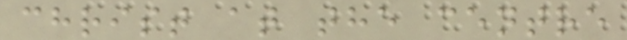christ at the centre
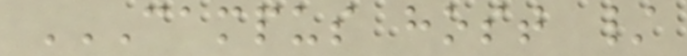CAMPUS HOST /
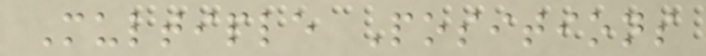Multiple Positions
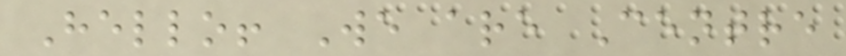Hello! We are Centre
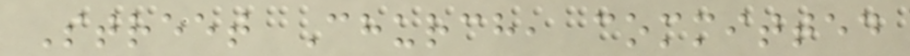Street Church, committed
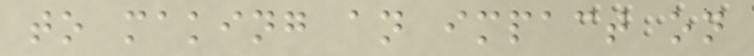to making an impact on
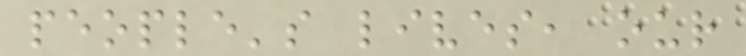people's lives, our
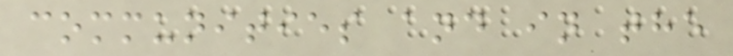communities and in the
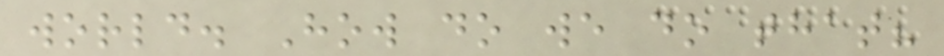world. How do we do that?
